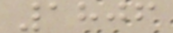1806
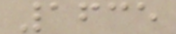1635
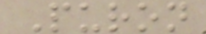Puron
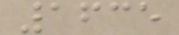1635
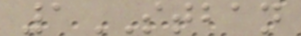1STBAN
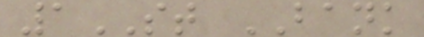1ST BANK
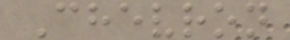Chevron
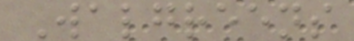Walgreens
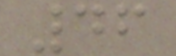46
